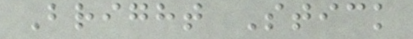Bright Stick
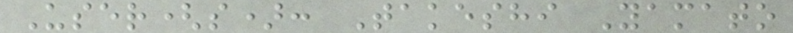User(s): Takeshi Yamato
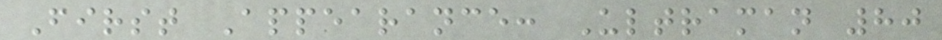First Appearance: Ultraman 80
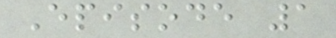Episode 1
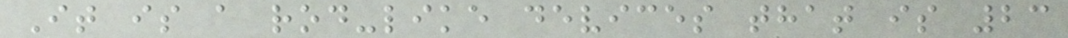It is a rod-like devices that is 23
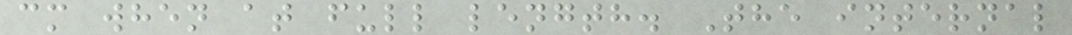cm when at full length. The internal
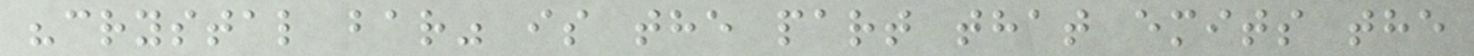"crystal bar" is the part that emits the
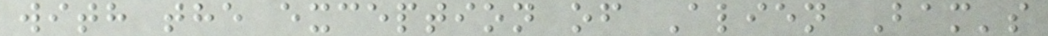with the exception of Alien Bam's
